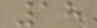18
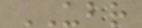UBR
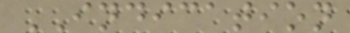INDICATION
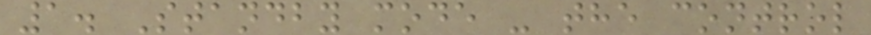1. Standby mode - the control
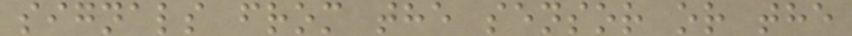signals from the sensor or the
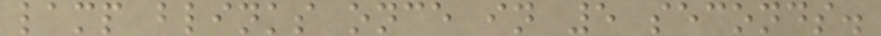lamp blinks once in 5 seconds.
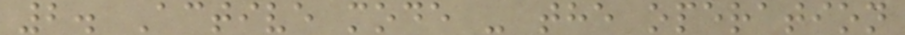2. Active mode - the operation
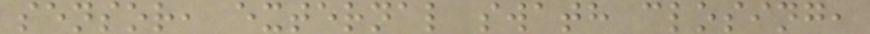sensor, external swath closing,
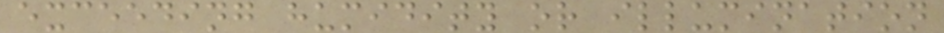exceeding humidity or illumination
